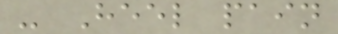- Heel pain
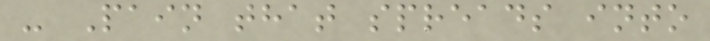- Pain that spreads into
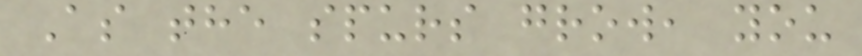As the spurs grow, you
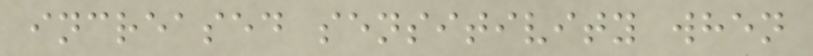increased sensitivity when
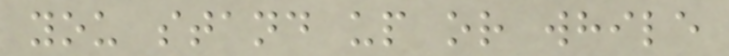you stand up or while
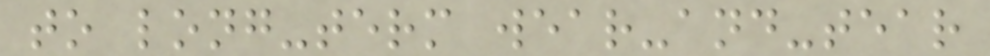to long-term wear-and-tear
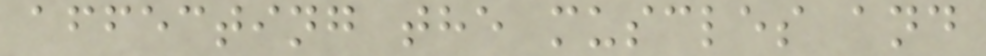affecting the muscles and
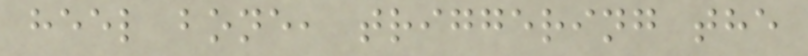heel bone, triggering the
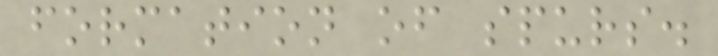formation of spurs.
